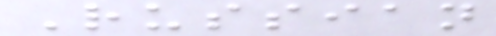Russian
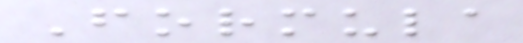Formula
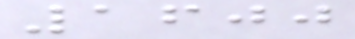1600
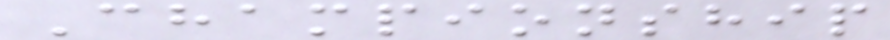Championship
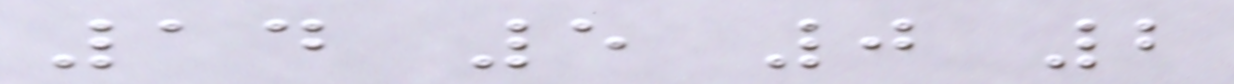14 5 0 2
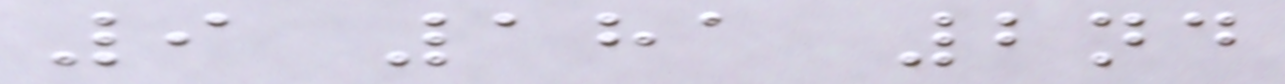9 181 2nd
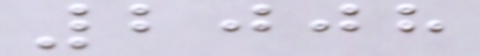2008
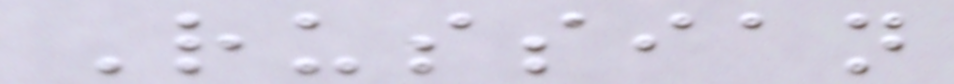Russian
